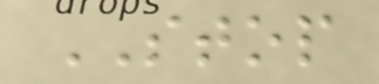STOP
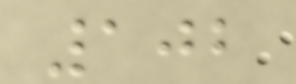102
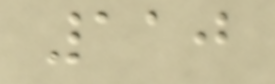110
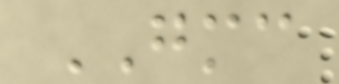GMC
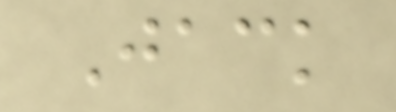Jack
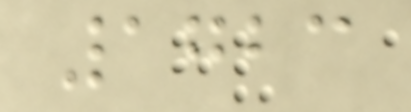1723
